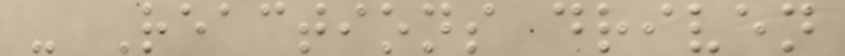- Reactions driven
